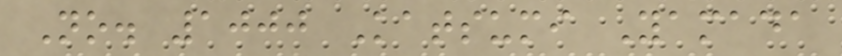No. 1000 Katsumi Yamada
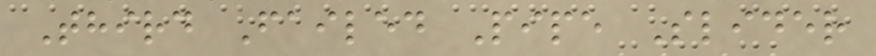Third Failed Pipe Slider
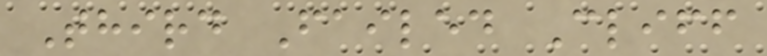Third Failed Cliff
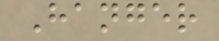Hanger
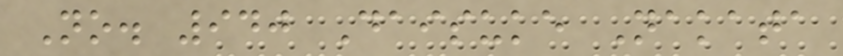No. 940 Daisuke Nakata
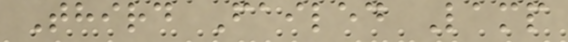Third Failed Lamp
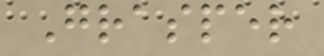Grasper
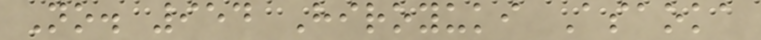No. 954 Hiroyuki Asaoka
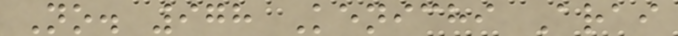No. 978 Kenichi Arai
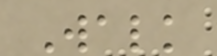Walk
